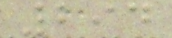294
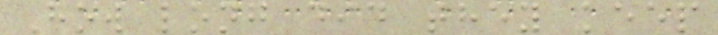How long did they keep
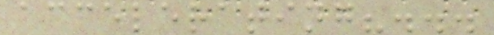accelerating?...
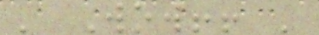' Wow!! '
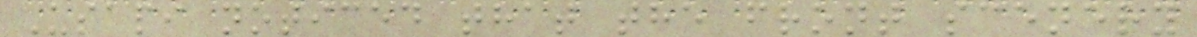Usapi noticed that the front scenery
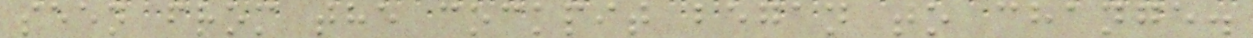seen from the cockpit began to change.
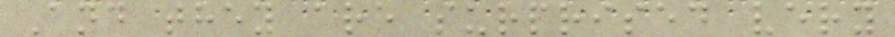And they are surprised very
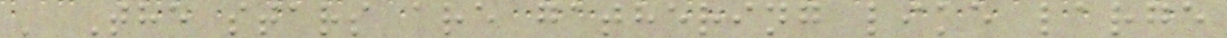' The stars are gathering like large
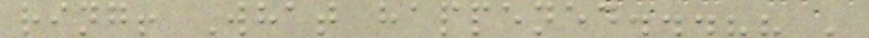ring! What happened...?? '
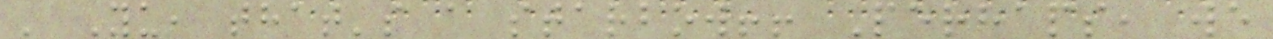' Yu, that's a starbow!! Perhaps, we
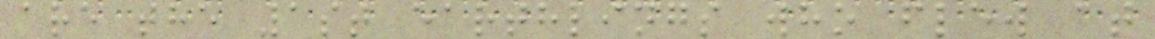are the 1st earthlings who flew at
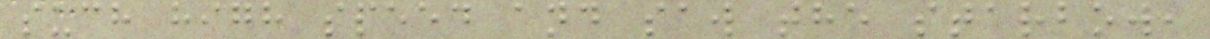such high speed and saw the starbow,
